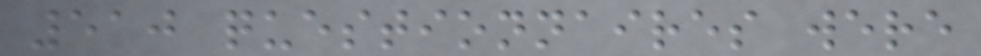510 questionnaires were
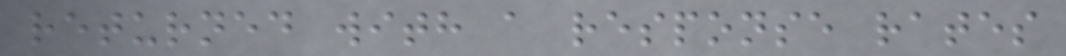returned with a response rates
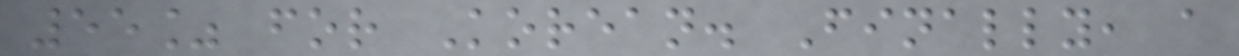55% for Korean. Finally, a
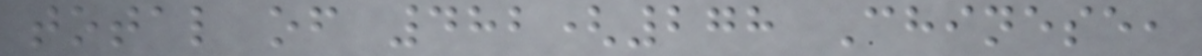total of 482(278 Chinese,
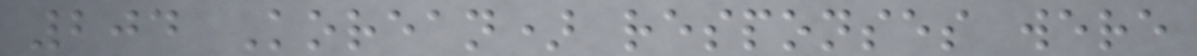204 Korean) responses were
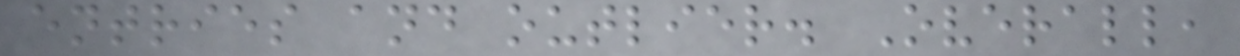entries and outlier. Overall,
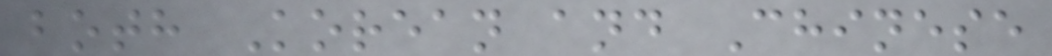both Korean and Chinese
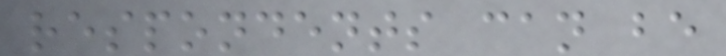respondents can be
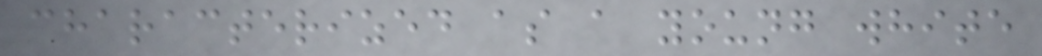characterized as a young white
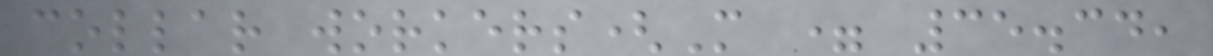collar workers(M = 35.34,
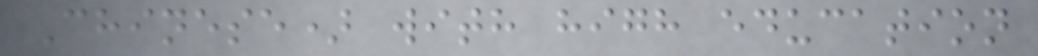Chinese) with high education
